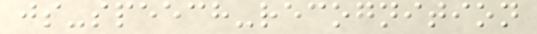js-speech-recognition
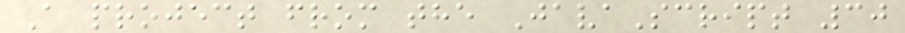A project from the JavaScript 30
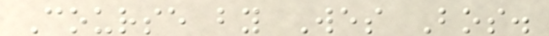Course by Wes Bos.
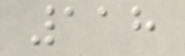118
